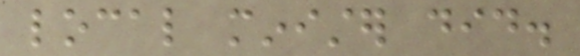local minister did.
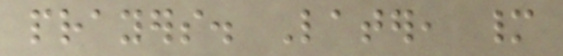prayers. Later, many
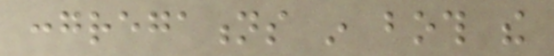congregations in both the
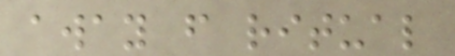away from ritual
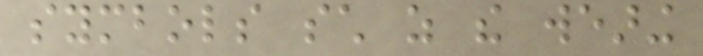symbols such as the wearing
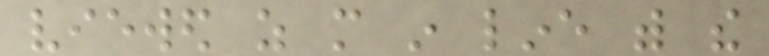viewed as more in line with the
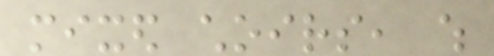mixed choirs, which
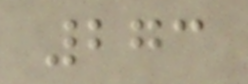273
